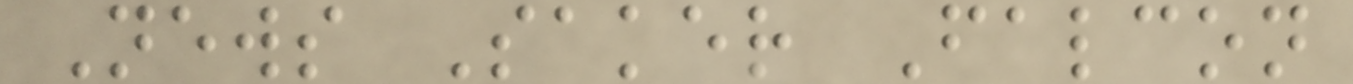News Saker Falcon
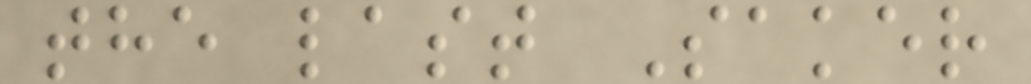the last Saker
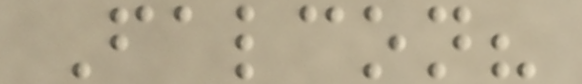Falcon?
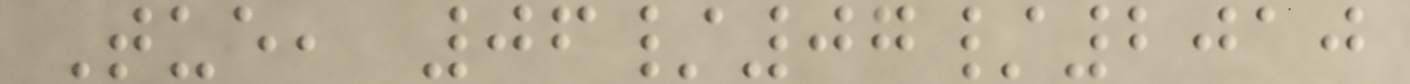Tue, 06/07/2010
